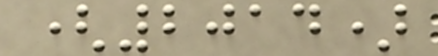(2014)
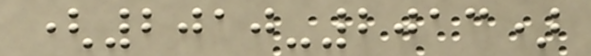(2010-2013)
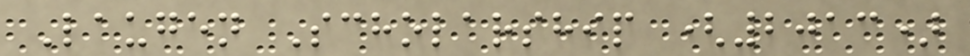Laugen Scholarship (2013)
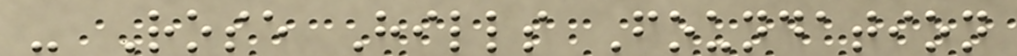- Rose Hills Foundation
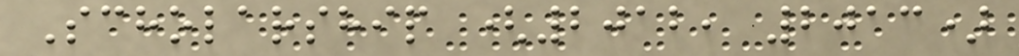Scholarship (2012, 2013)
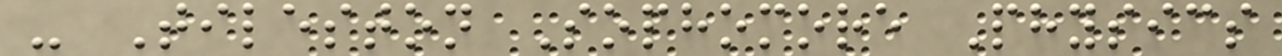- Tileston Sophomore Physics
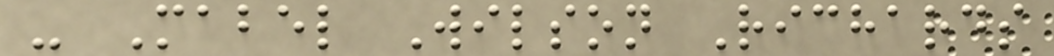- Mabel Wilson Richards
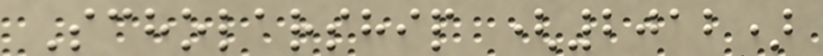Scholarship (2012)
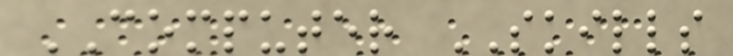COMPUTER SKILLS
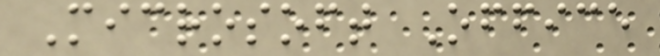Microsoft Office
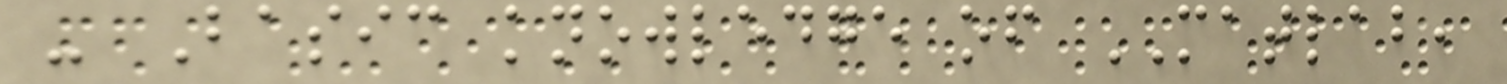- Basic knowledge of MATLAB,
